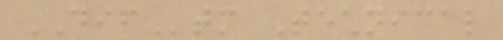DIFtm Technical
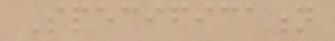Specification
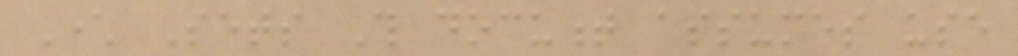Character Sets This document assumes use
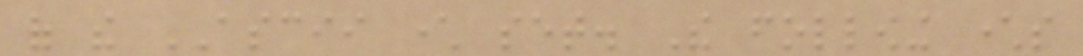of the ASCII character set. The following characters
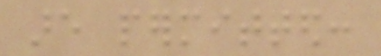are permitted:
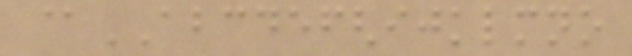@ABCDEFGHIJKLMNO
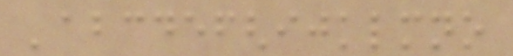'abcdefghijklmno
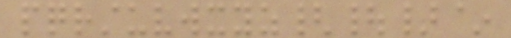pqrstuvwxyz{|}~
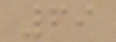69
